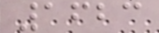1623
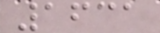1631
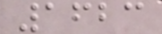1623
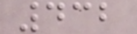432
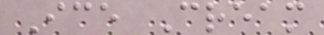Ice Cream
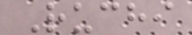Ruchi
